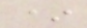*
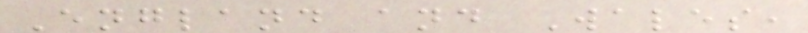England and Wales,
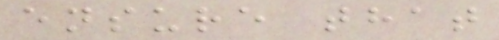ensure that
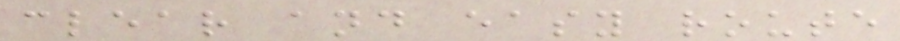clear and easy route
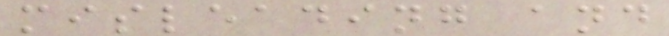misleading and
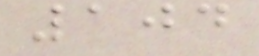104
